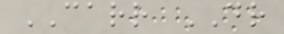CARR DR
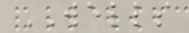WELLS
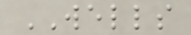WELLS
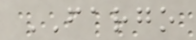FARGO
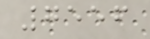7556
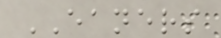EANERS
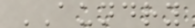AUNDRY
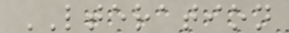LTERATION
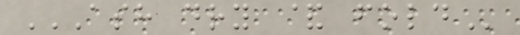ASH DRY & FOLD
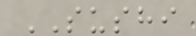SUSHI
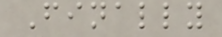Finally
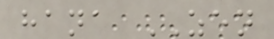hana ZEN
